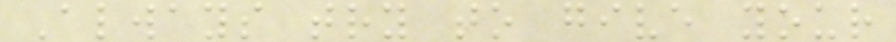Always try to give your
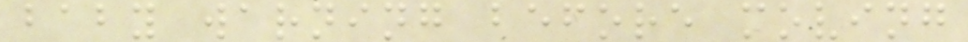baby warning before moving
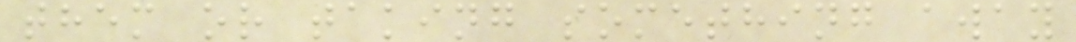them or taking something away
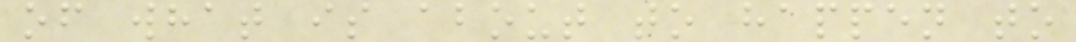of what is about to happen to
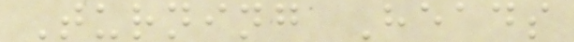Turning Heads
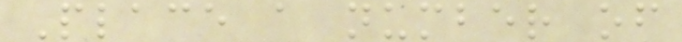Place a number of
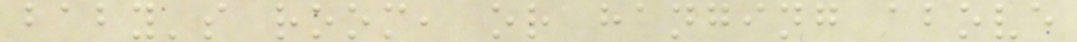baby's room, or hanging above
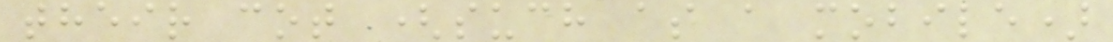their cot (such as a mobile)
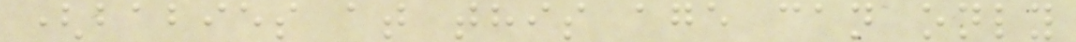(babies at this age can only
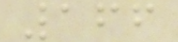166
